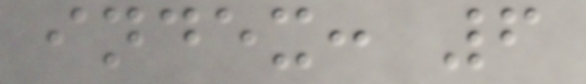index: 6
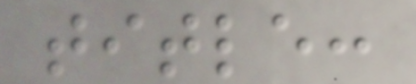title:
